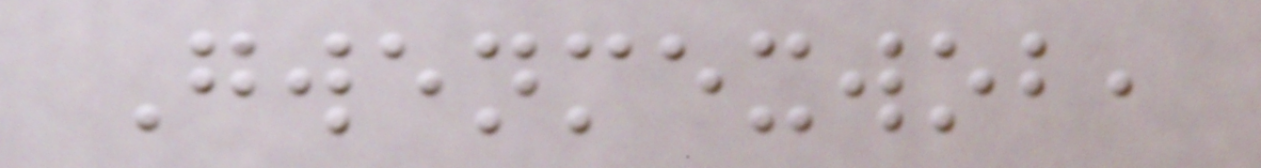Gwenmexwob,
